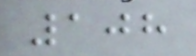108
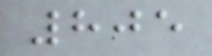805
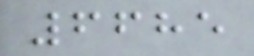6685
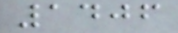1406
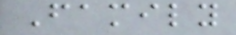Family
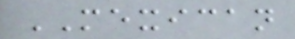MEXICAN
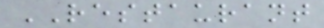RESTAURANT
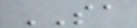SA
